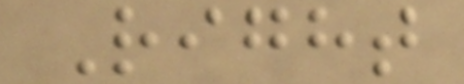Right
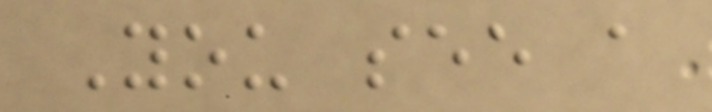You see a
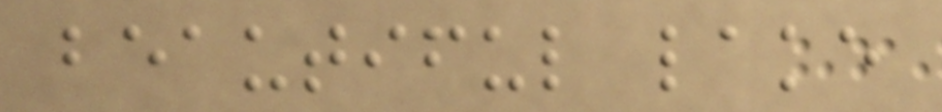beautiful lake
